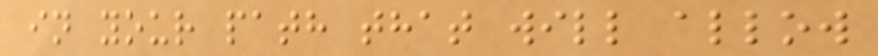in your path that will allow
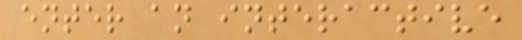enter an interactive
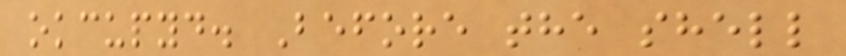okcupyd. Before the shell
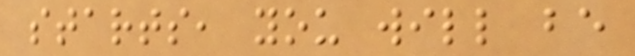starts, you will be
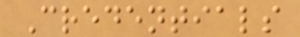Credentials
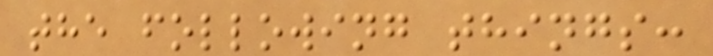the following things:
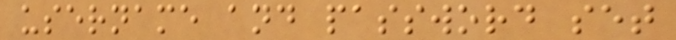username and password set
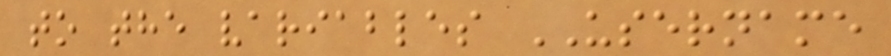to the variables USERNAME
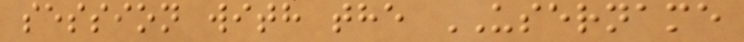session with the USERNAME
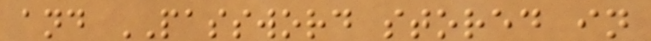and PASSWORD stored in
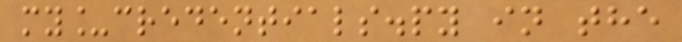my_credentials.py in the
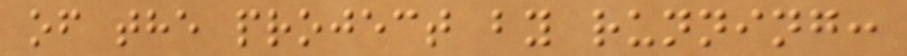of the project by running:
